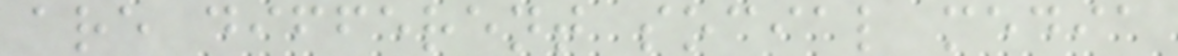are different social media
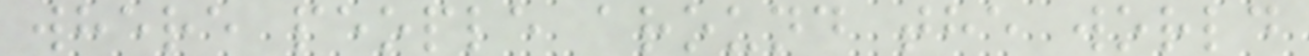where people around the world
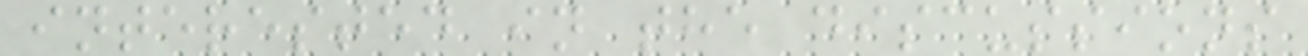interested in the discussions
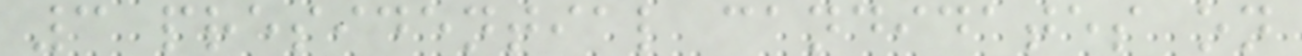3 presidential candidates on
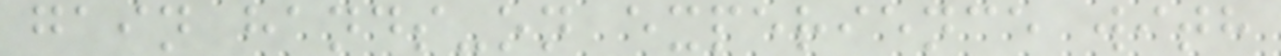gain hands-on experience with
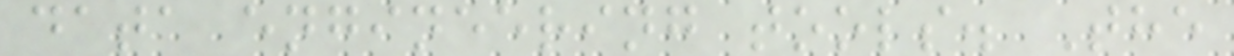data engineering tools. The
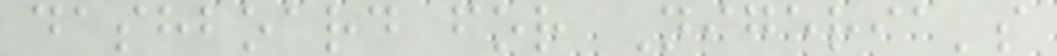dashboard for Nigeria's
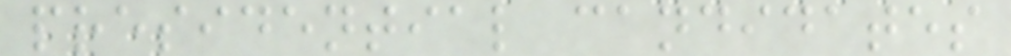presidential candidates
